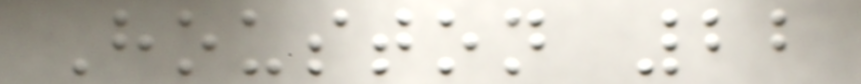Houston 22
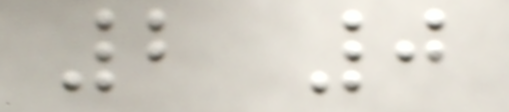2 0
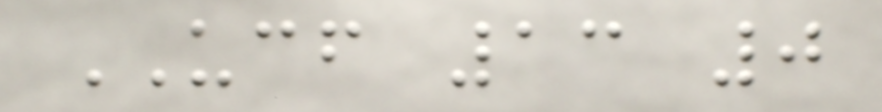UCF 13 0
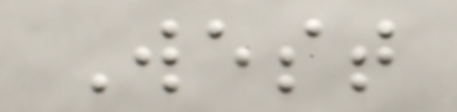West
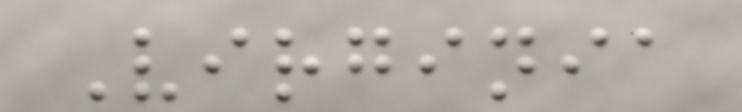Virginia
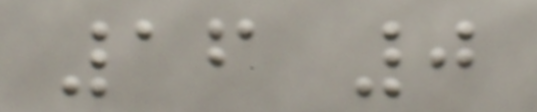16 0
